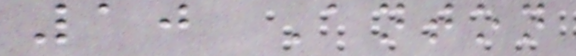10 Anton
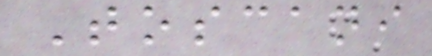Toscani
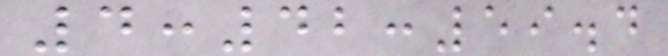4:42:59.4
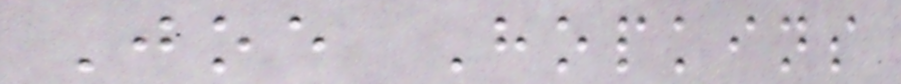Joe Hopkins
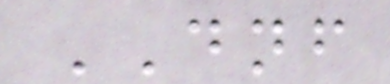DNF
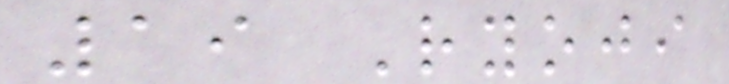19 Ryoji
